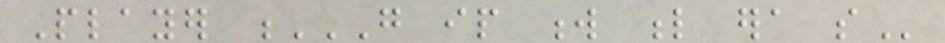Player G IP W L ERA SO
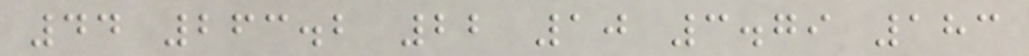44 263.2 22 10 3.79 183
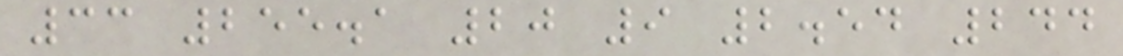33 255.1 20 9 2.54 244
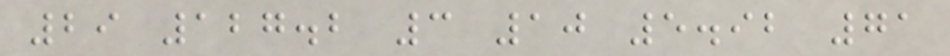29 127.2 3 10 5.92 71
